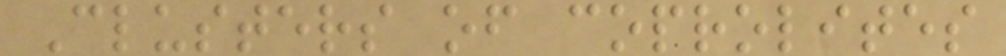Clusters of coprolites
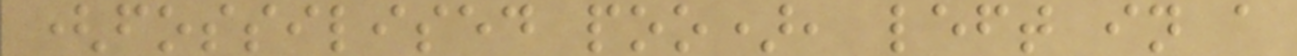(fossilised poo), left in a
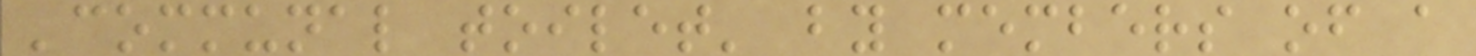'communal toilet' by members of a
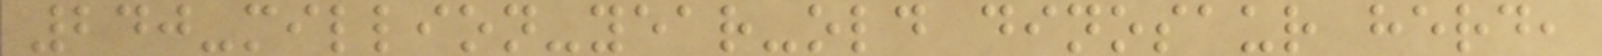240-million-year-old dinosaur herd,
